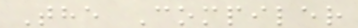The Compiler
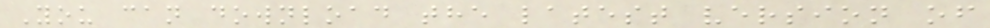You can download the latest version of
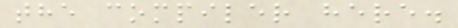the compiler here.
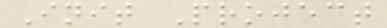Init Project
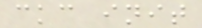ckc init
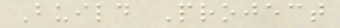Build Project
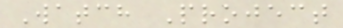Watch Project
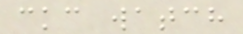ckc watch
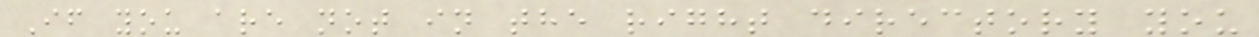If you are not in the right directory you
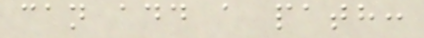can add a path:
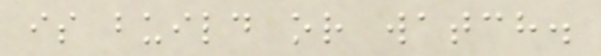is build or watch.
